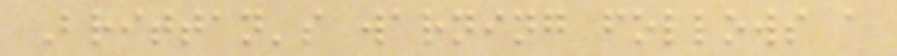Brittan's warning follows a
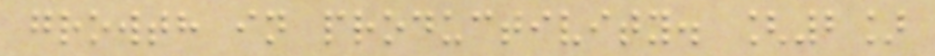growth in productivity. [2]
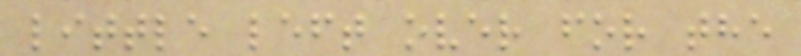little left over for the
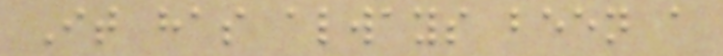It has always been a
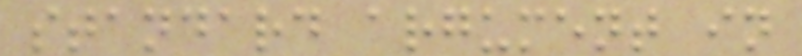standard argument in
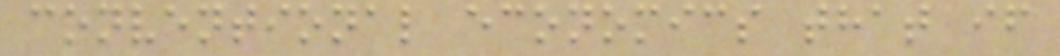conventional economics that if
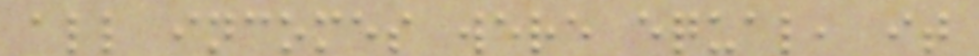all incomes were equal, it
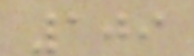109
